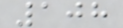108
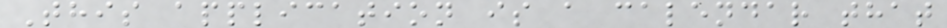This application is a calendar that
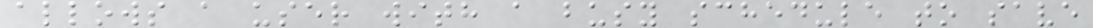allows a user with a busy schedule to save
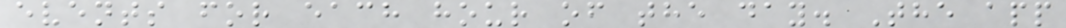events for each hour of the day. The app
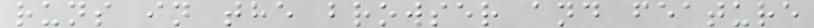runs in the browser and feature
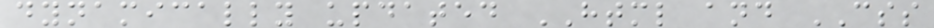dynamically updated HTML and CSS
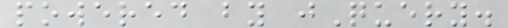powered by jQuery.
